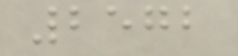2572
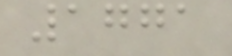1771
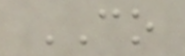CO
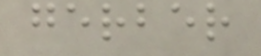gerber
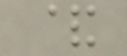&
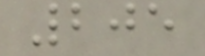205
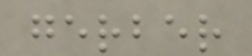gerber
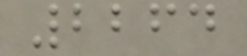2264
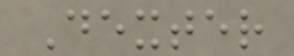Dexter
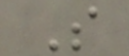S
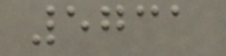5731
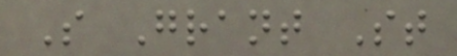S Grant St
